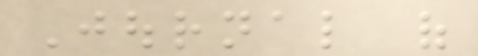Journal of
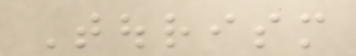Tourism
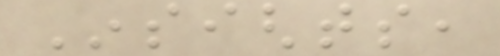Insights,
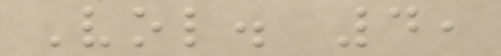Vol. 4,
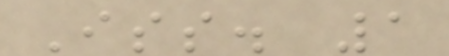Iss. 1
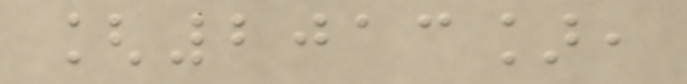[2013],
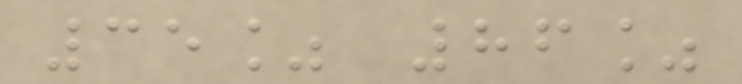35% 86%
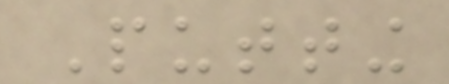Putting
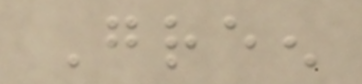Green
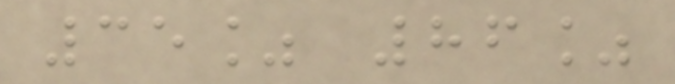35% 86%
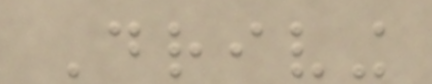Driving
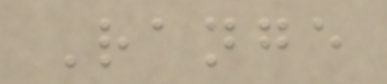Range
